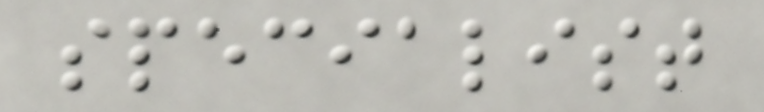specialist
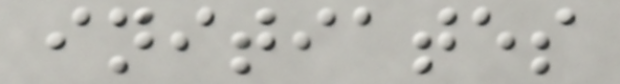initiates
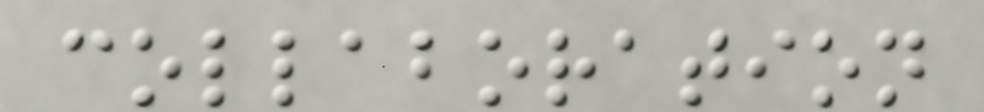collaboration
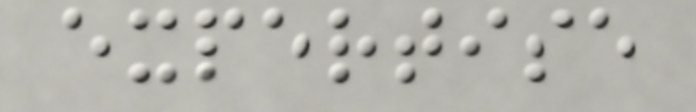expertise
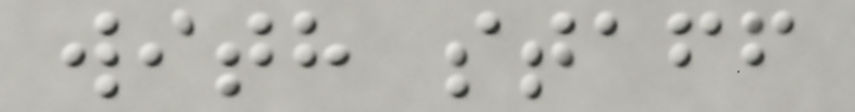with staff
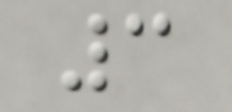3
